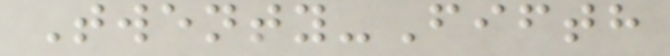Twenty-Fifth
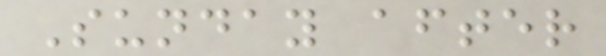Sunday after
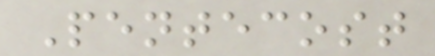Pentecost
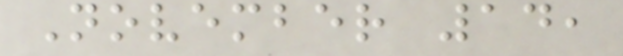November 14,
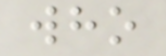who
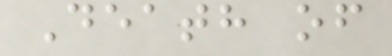Death of
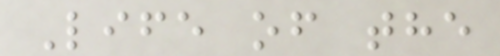Life of the
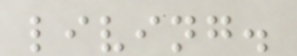living.
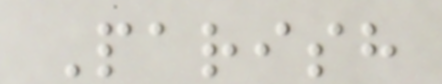Parish
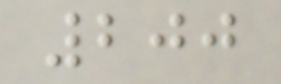200
